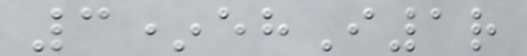3*ehI1r
